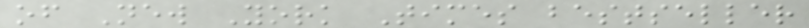of New York Times bestseller
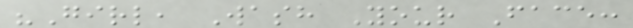"Girl, Wash Your Face:
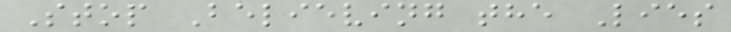Stop Believing the Lies
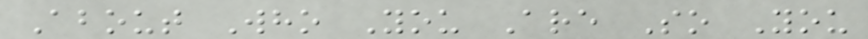About Who You Are So You
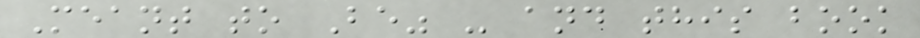Meant to Be" - and this book
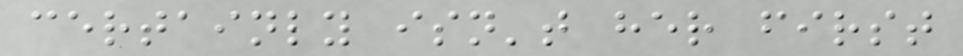certainly isn't her first
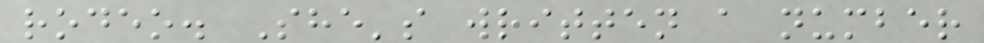rodeo. She's written a number
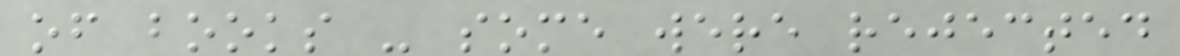of books - some were rejected
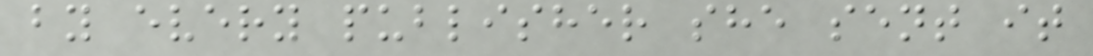by every publisher she sent it
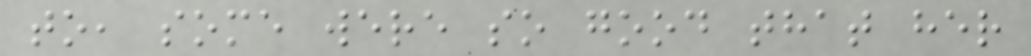to, some were so good that her
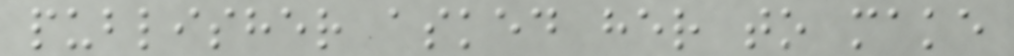publisher asked her to make
